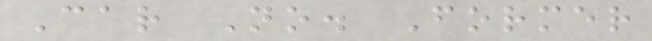Car No. Former
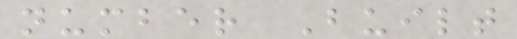number Built
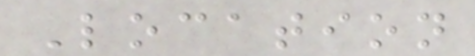Location
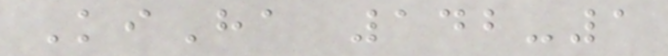KiHa 142-1
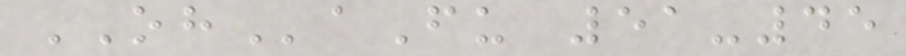OHaFu 51-45
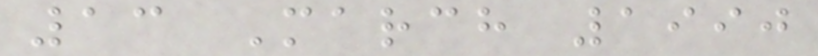13 March 1990
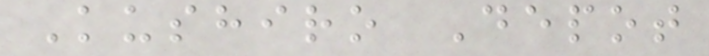Kushiro Depot
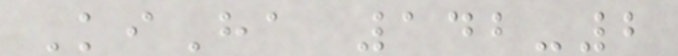KiHa 142-2
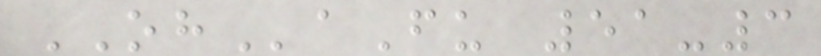OHaFu 51-3
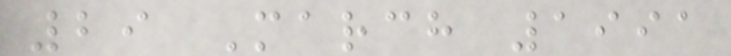29 March 1991
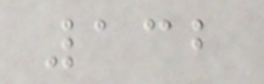132
